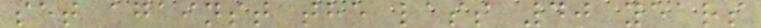set against the last 40 years
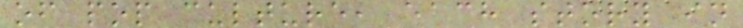of pop culture, each story in
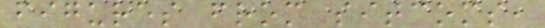figures from sitcoms,
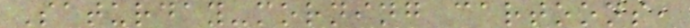Saturday-morning cartoons,
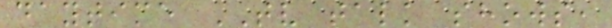daytime TV talk shows,
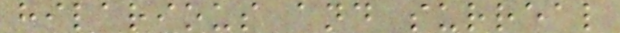hilarious and surreal
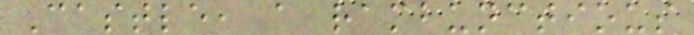Castle, a rambunctious
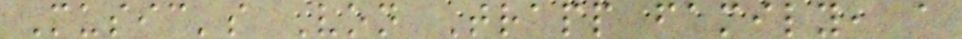Music's Von Trapp family, a
